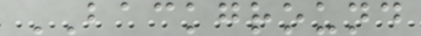BACKGROUND
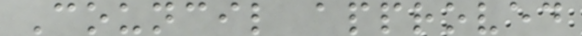Council approved
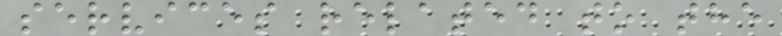services related to the
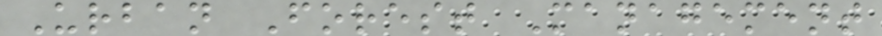Urban Forest Management
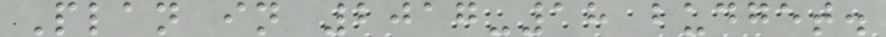Plan in 2017-18 budget.
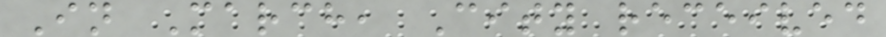In March, City received
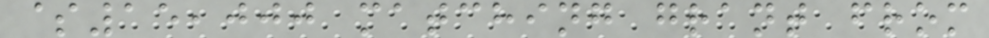$15,000 matching grant from
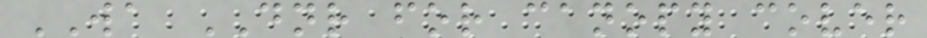WA DNR for canopy cover
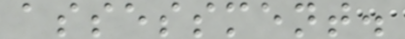assessment.
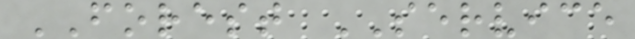FOREST SERVICE
